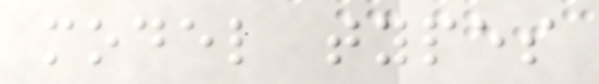model types
